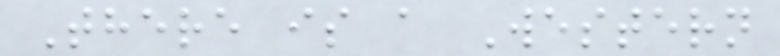There is a Western
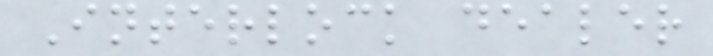Interlock dealer
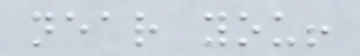near you!
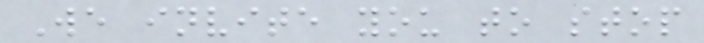We invite you to stop
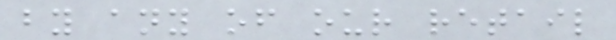by any of our retail
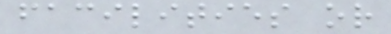facilities or
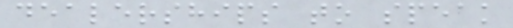dealerships to speak
